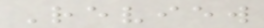Review
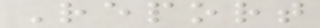Report
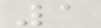1
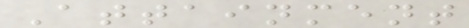Attainment
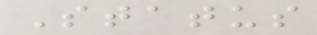Status
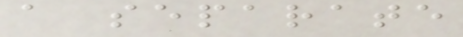a separate
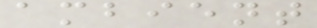ambient
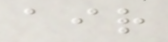air
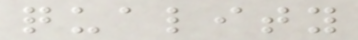quality
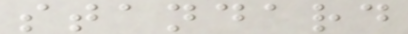standard
